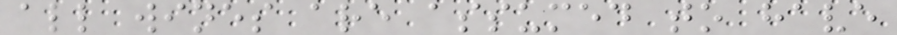all wines are assumed to have
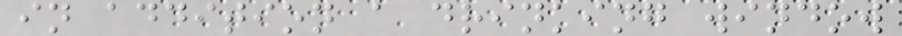in addition a drinking window
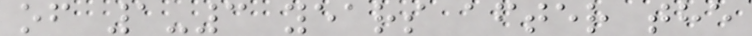of 1-3 years after the
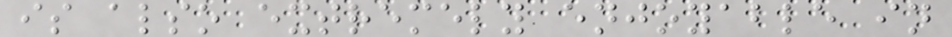is also extremely enjoyable in
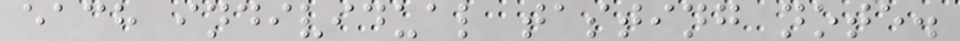each individual tasting note.
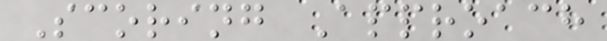Scoring Approach
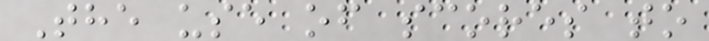The use of scores to
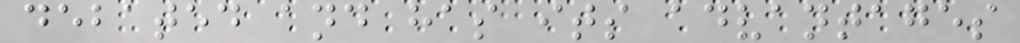debated and has its advantages
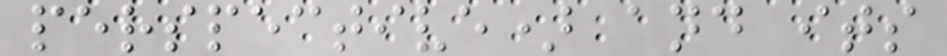perspective) and its
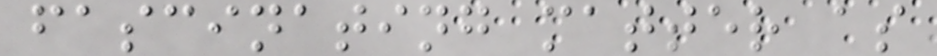fascinating matter as
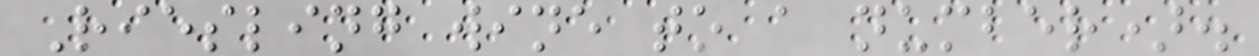Riesling wine to a number).
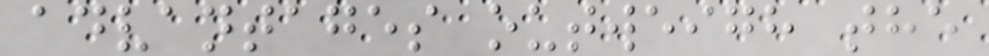advantages outweigh the
